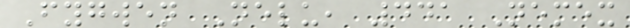Fygwen Nelu, 441 Nemex
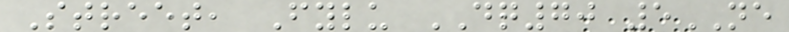Street, Fylu DQ70 5NE
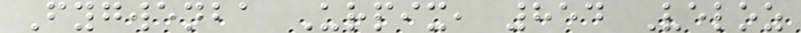Fygwenba Urpix, 854 Veloz
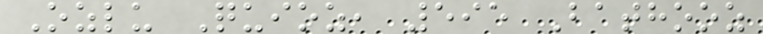Ozlu Quioz, 595 Bathooz
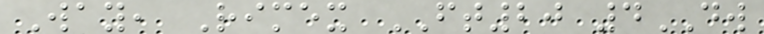Way, Rimex FT20 4DW
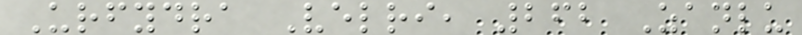Urfydra Velri, 262 Zanlu
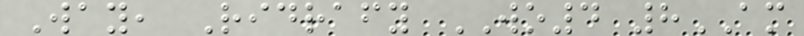Way, Ridrafy WO4 8AM
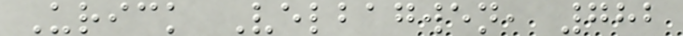Urick Velbagwen, 782
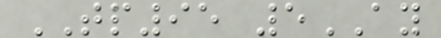TP95 5AY
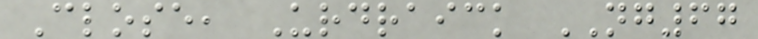Close, Urdraick NG67
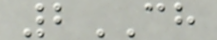2CH
